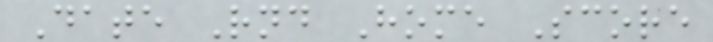Date Rnd Home Score
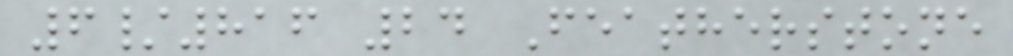6/816 24 Featherstone
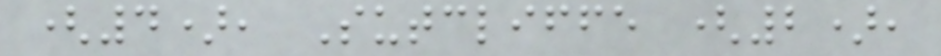(4), Sutcliffe (2),
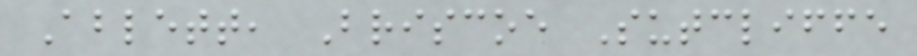Ablett, Briscoe Sutcliffe
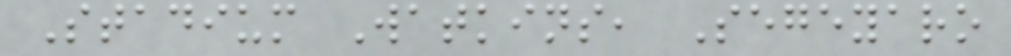Stadium Watkins, Segeyaro
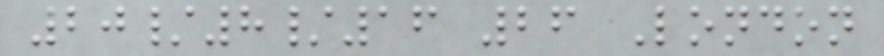20/8/16 26 London
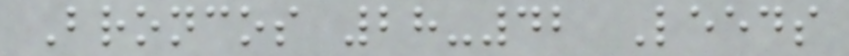Broncos 28-42 Leeds
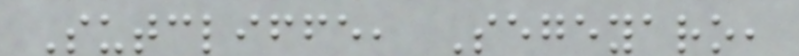Sutcliffe, Segeyaro,
